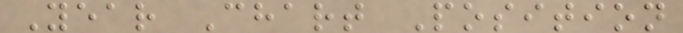Year Chart Position
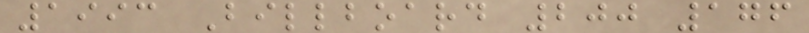1993 Billboard 200 176
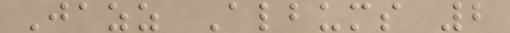Jazz Albums 2
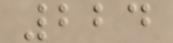224
